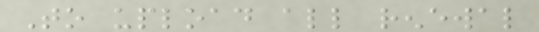To upload all renewal
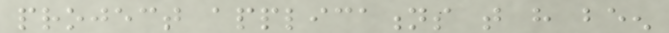project applications that have been
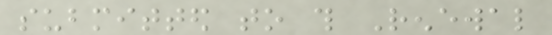submitted to this Renewal
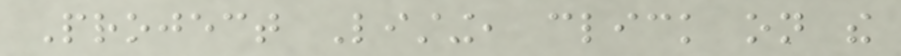Project Listing, click on the
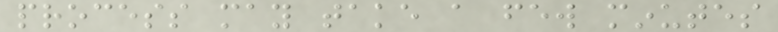process may take a few minutes
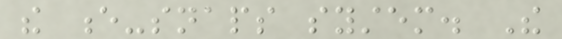the e-snaps system. The
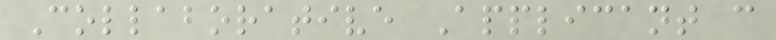Collaborative Applicant can
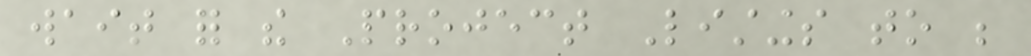wait for the Project Listings to be
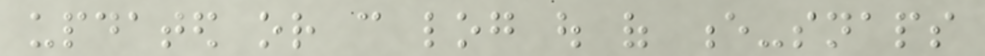updated or can log out of e-snaps
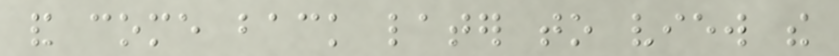and come back later to view the
